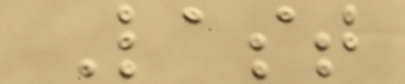Last
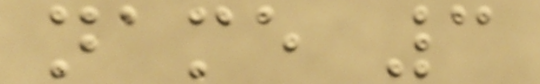name 3
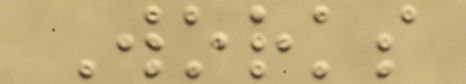Works
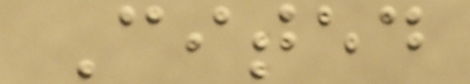Cited
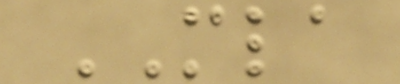MLA
